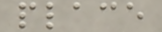place
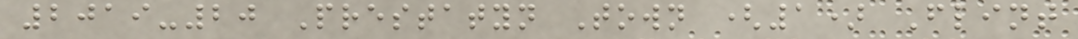2019-20 Prestatyn Town (1) Flint
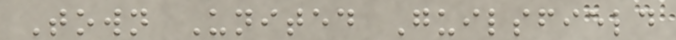Town United Guilsfield
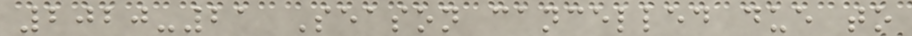2020-21 Season cancelled due to
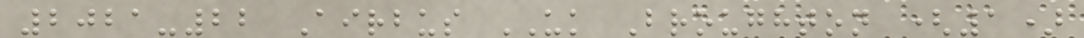2021-22 Airbus UK Broughton (1)
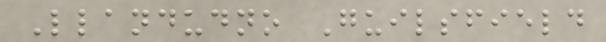Llandudno Guilsfield
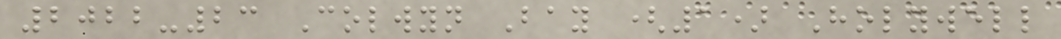2022-23 Colwyn Bay (1) Holywell
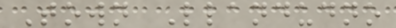Town Llandudno
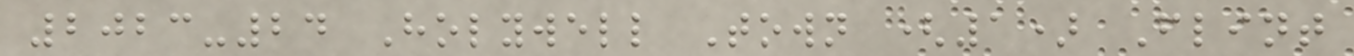2023-24 Holywell Town (1) Flint
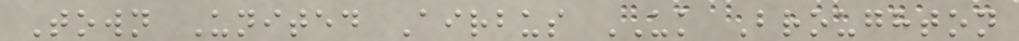Town United Airbus UK Broughton
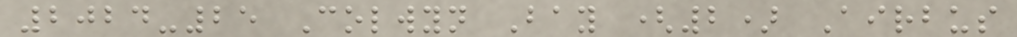2024-25 Colwyn Bay (2) Airbus
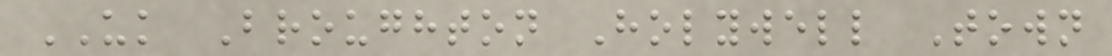UK Broughton Holywell Town
